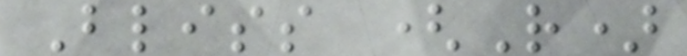Bliss (R)
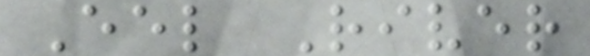Eel River
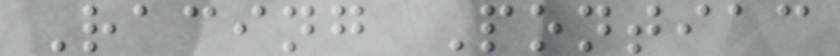Racing Pontiac
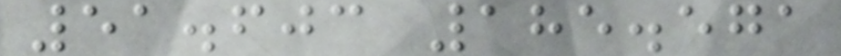51.603 185.571
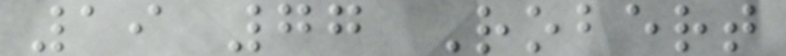19 77 Robert
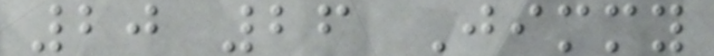20 26 Jimmy
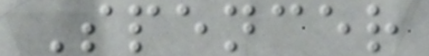Spencer
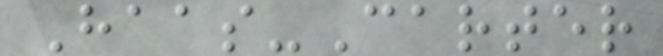Haas-Carter
